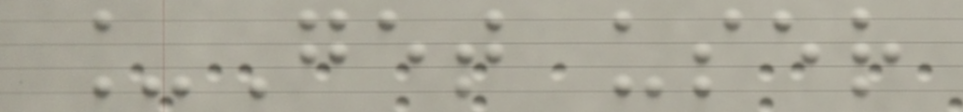_Get user
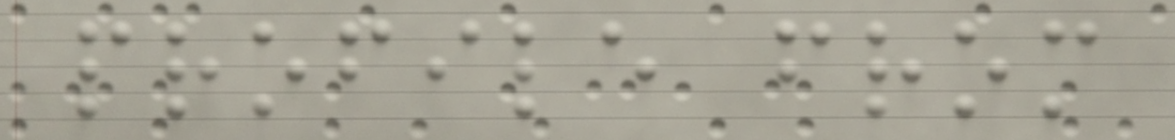profile from
